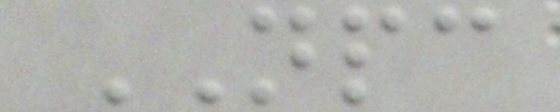NPC
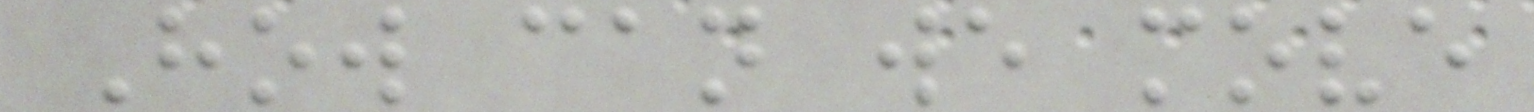How can we move
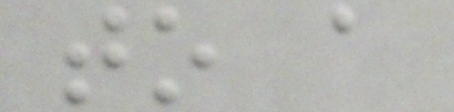to a
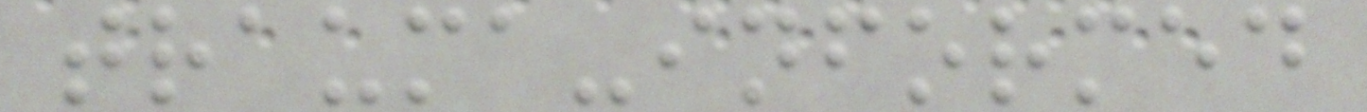trauma-informed
